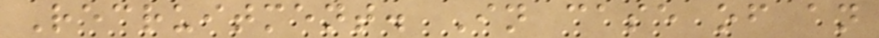Recruitment. In case of an
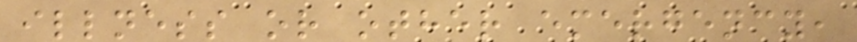illness or other emergency,
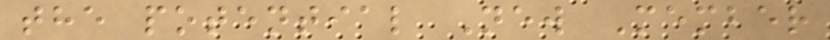the potential New Member
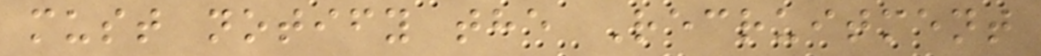must notify the Recruitment
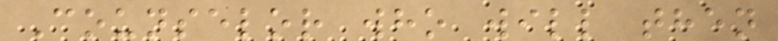Counselor who will then
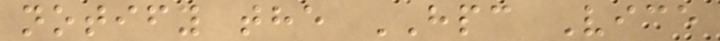notify the HPC Vice
